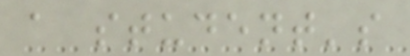a student's
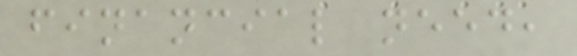financial need,
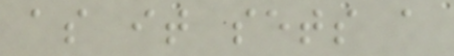as it sets a
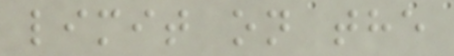limit on the
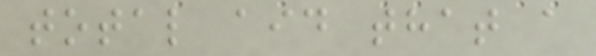total aid that a
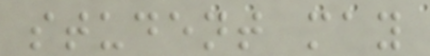student may
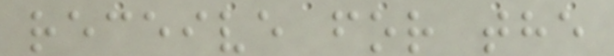receive for the
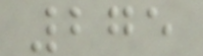275
